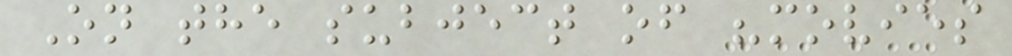On the subject of "movies
